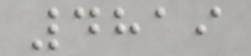4819
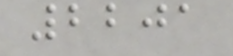2201
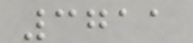3711
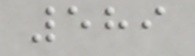589
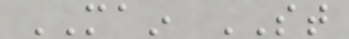MAIN ST
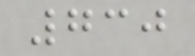730
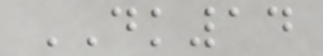DK14
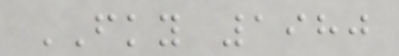FKY 1980
